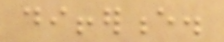difference.
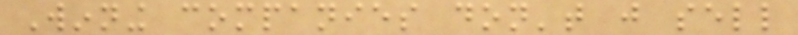Winning companies don't just sell
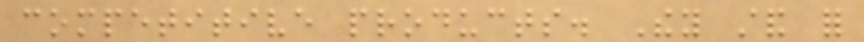competitive products. They stand for
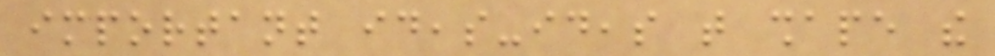important ideas-ideas that shape the
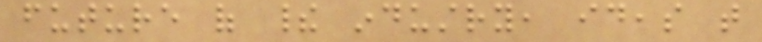future of their industry, ideas that
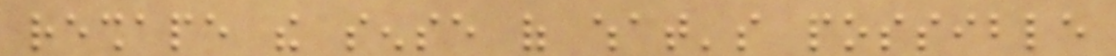reshape the sense of what's possible
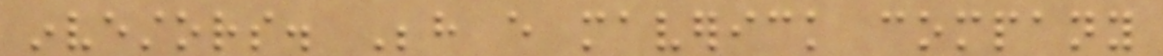investors. Behind every maverick company
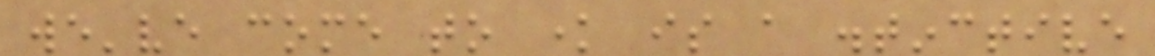we've come to know is a distinctive
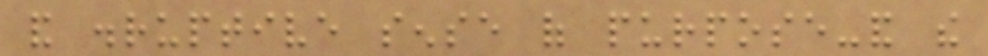and disruptive sense of purpose-and the
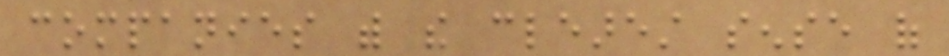companies with the clearest sense of
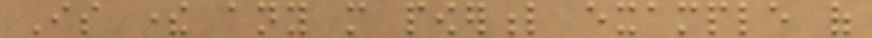Is there any more powerful example of
